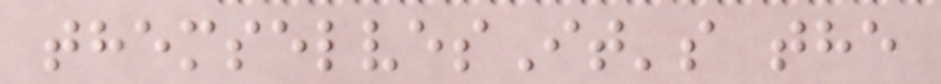themselvesIt's the
